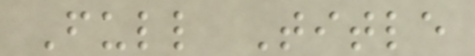Full Title
